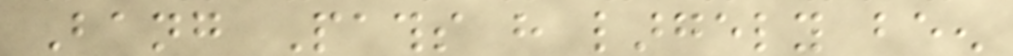Bang Paths have largely been
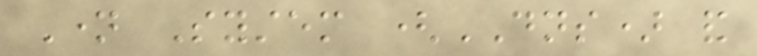Name System (DNS) and
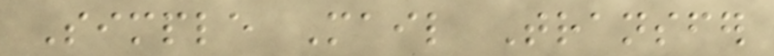Simple Mail Transfer
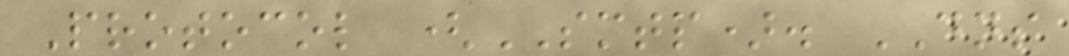Protocol (SMTP). DNS
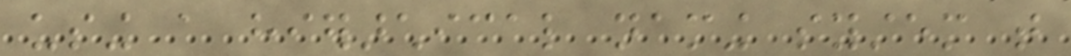using a hierarchical naming system that
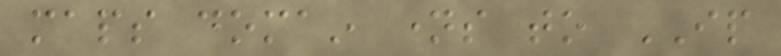maps domain names to IP
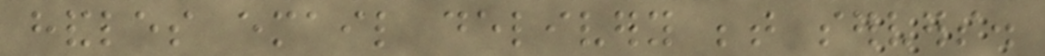handles email delivery between servers.
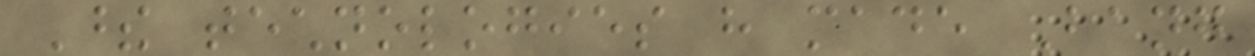These technologies have made Bang
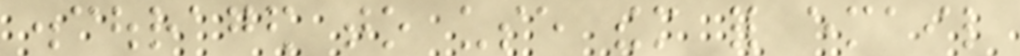discouraged to use them for email
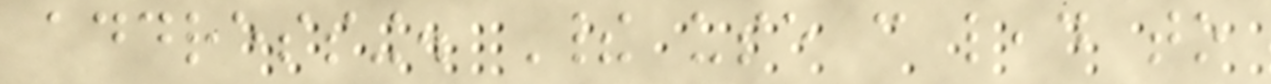addressing. Their use can lead to
